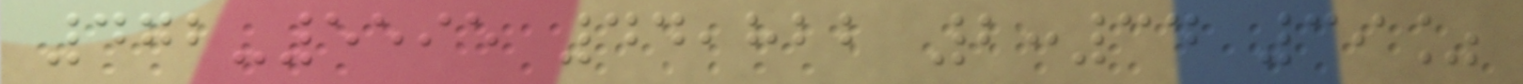472-5595 44,822 2:34 39%
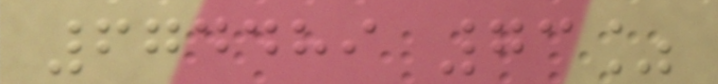674489 73%
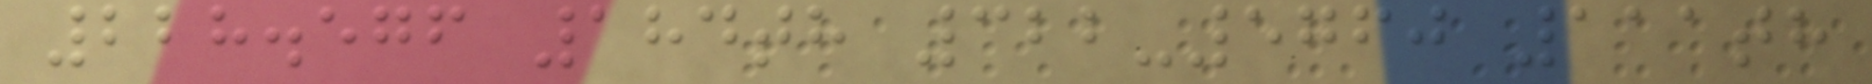228.576 184th 322-5760 111th
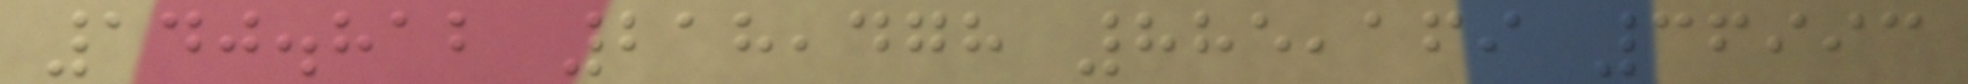140.812 218,478 885,169 36993
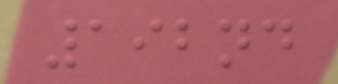192nd
